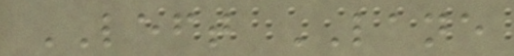LEFT LANE
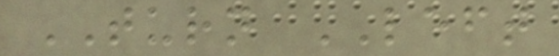TURN LEFT
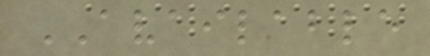AVAILABLE
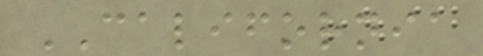CALIFORNIA
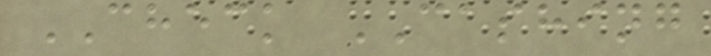CHECK CASHING
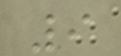9
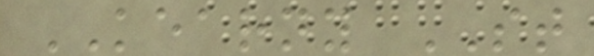KEARNY ST
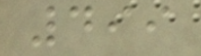499
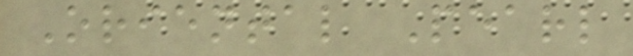Oriental Pearl
